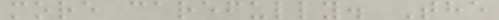more carefully. The
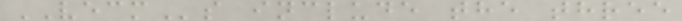VECMs include the three
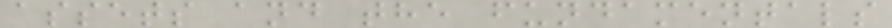assets and the fundamentals
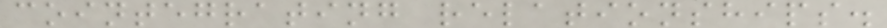cointegrating relationships.
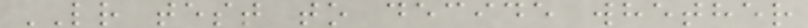LR test to decide whether
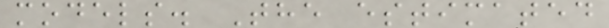models. The estimated
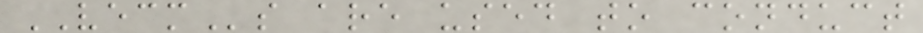VECMs are used to conduct
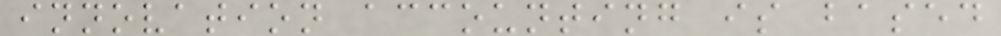innovation accounting is based
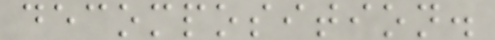decomposition.
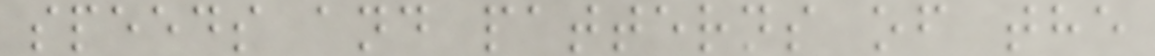speeds and patterns of the
